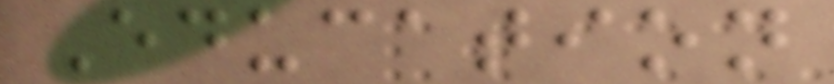Education
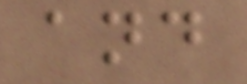and
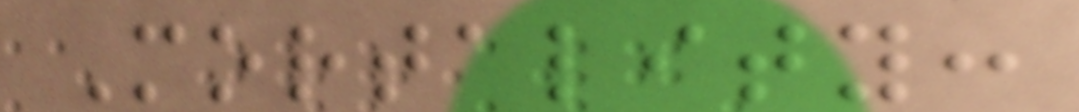Mortality:
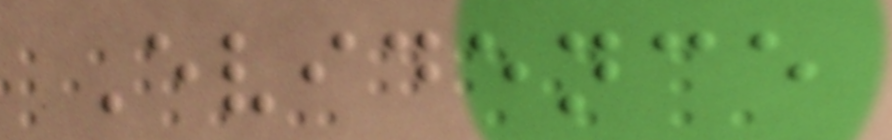Evidence
